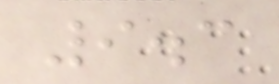9.3
